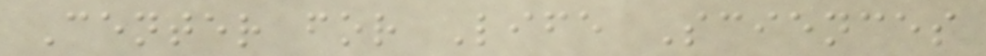Center for Life Sciences
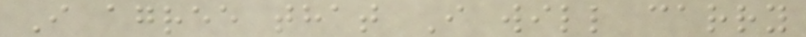I agree that I will carry
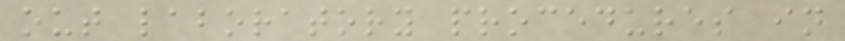out laboratory procedures in
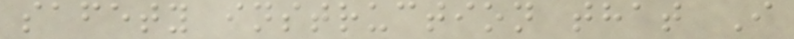safety instruction that I
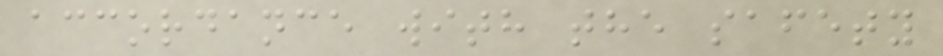accordance with the safety
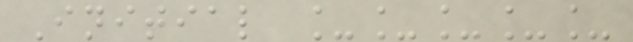Initial _____
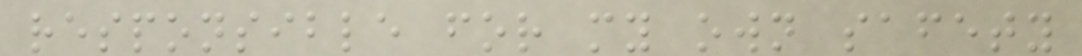responsible for my own safety
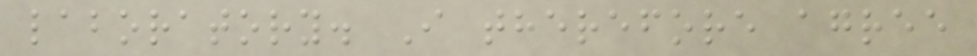laboratory. I therefore agree
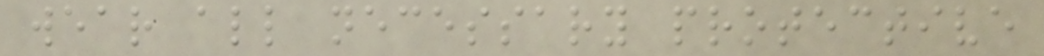wear all necessary protective
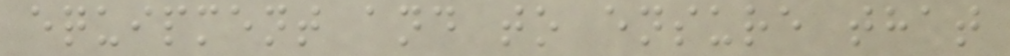equipment and to ensure that
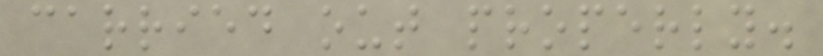carried out properly.
